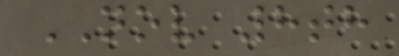NOV 8th
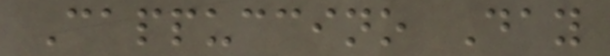Cappuccino Day
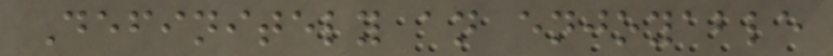Definitely an enjoyable
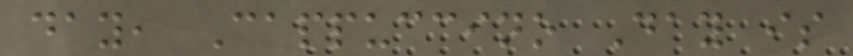day, Cappuccino Day is
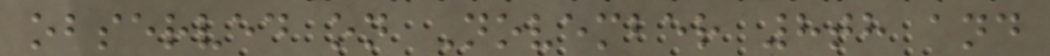observed on November 8th and
